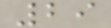29
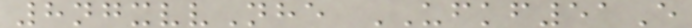8ngxvvNhe UFKF51E
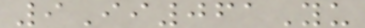9Ii061Yu
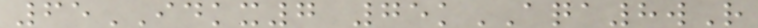65IDKX7 75kAQA8wR
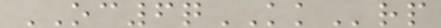OC6qKKrp
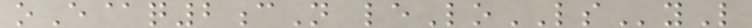oE@q2cN leLoLSyL
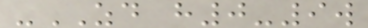-ZD h0-9w
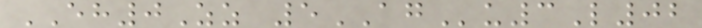EH0Zz 5AGu3L02
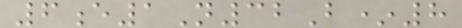6e1N32B*8
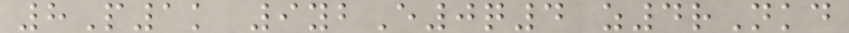8P1k 9ybE0q4 z4rNkd
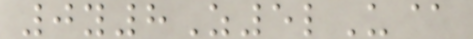0y8Z5lU@
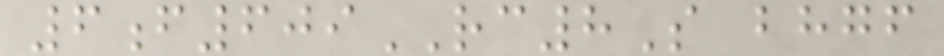6f609RC8S bhgf
